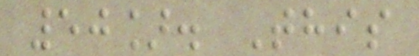50]. This
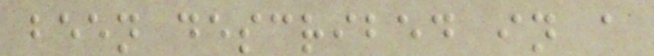been described in a
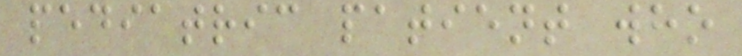pediatric patient who
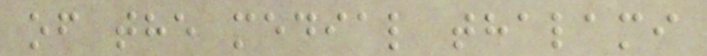of the medial thalami
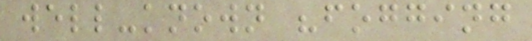well-known "fogging
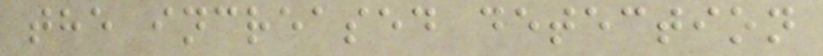the increased detection
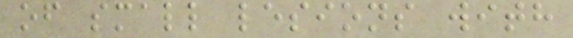of small lesions with
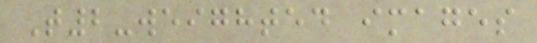T2-weighted images
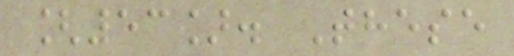[53]. These
